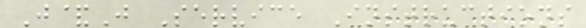J&J Service Instructions
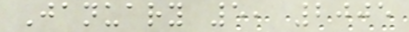January 5, 2005
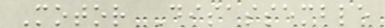Motor Disassemble
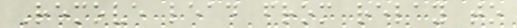Remove lead from relay to
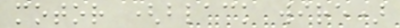motor (black wire)
